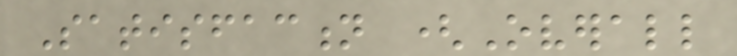Satisfaction (Overall
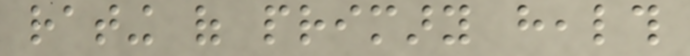rating of primary health
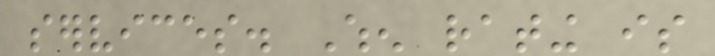services. When rating is
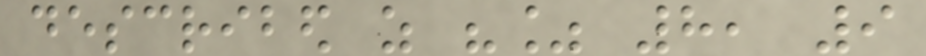described as "% 8, 9
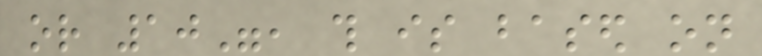or 10", this is based on
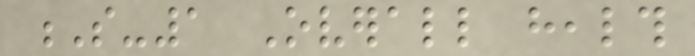S-1 Overall health
